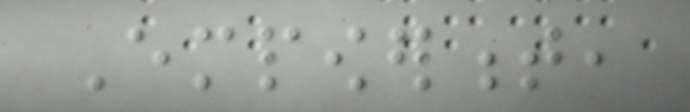Empowerment,
